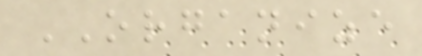ORGANIZE
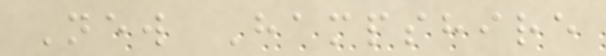New Hampshire
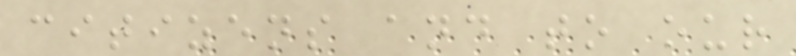citizens and to our
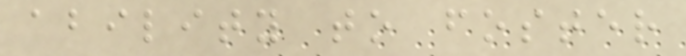ability to foster
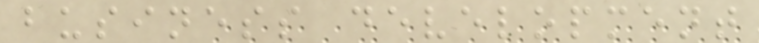business development
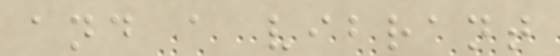and a vibrant
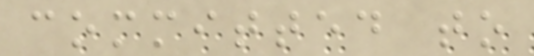committed to
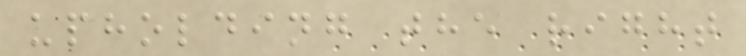upholding the right
